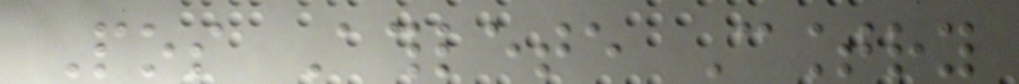Pos Athlete Country
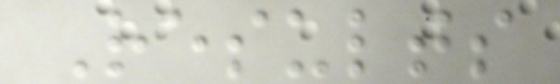Results
